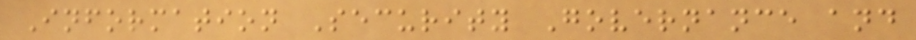Information Security Governance and
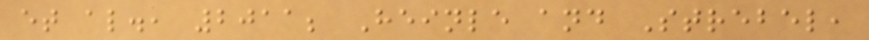et al., 2011; Heinle and Strebel,
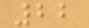22
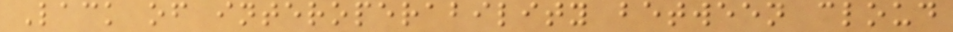Lack of interoperability between cloud
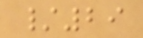/29
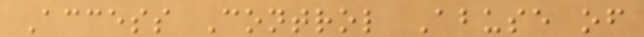Access Control Abuse of
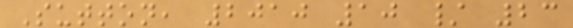Sutton, 2010 10 / 23
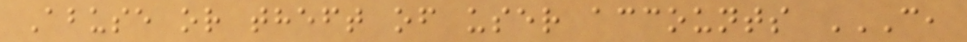Abuse or theft of user accounts C,
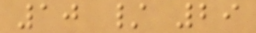10 / 29
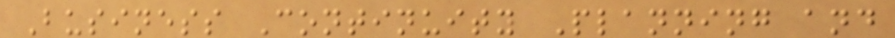Business Continuity Planning and
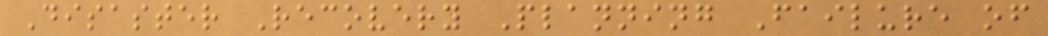Disaster Recovery Planning Failure of
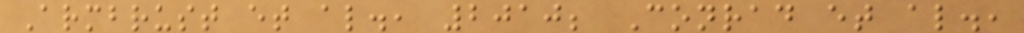Armbrust et al., 2010; Conrad et al.,
